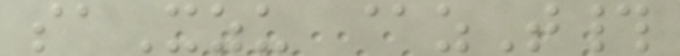saXzu @zT#
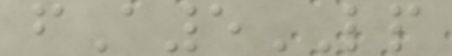fA5LP
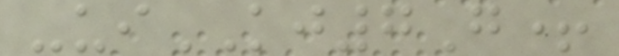-uiKJ7G+
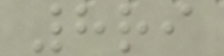8ri
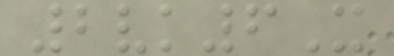2vk6X
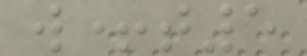w+t5
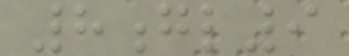8gl9
